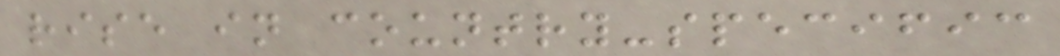rise in country-specific
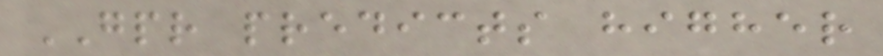GPR predicts higher
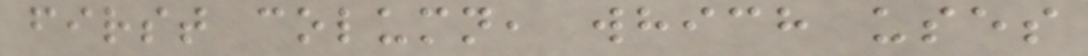first column, which uses
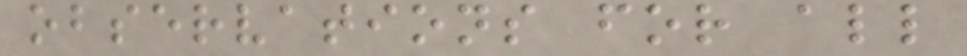observations for all
